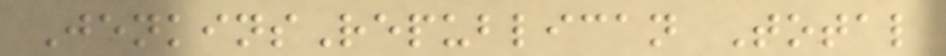JenkinsRepublican Total
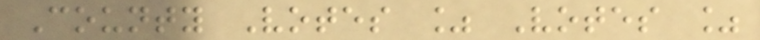County Votes % Votes %
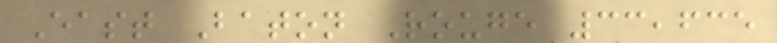East Baton Rouge 33,635
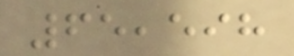65,598
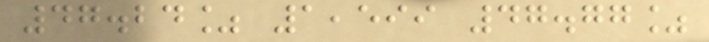47.24% 1,599 47.77%
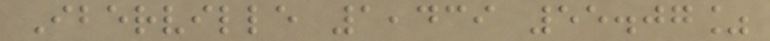Iberville 1,439 55.07%
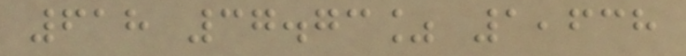618 37.73% 1,638
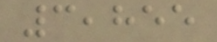3,855
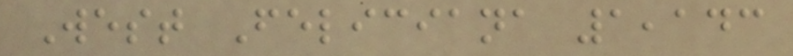West Feliciana 1,143
